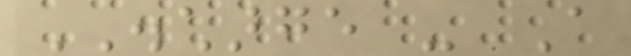DISCHARGE - A
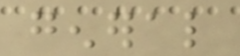general
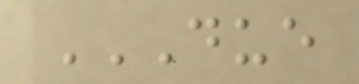DUE
